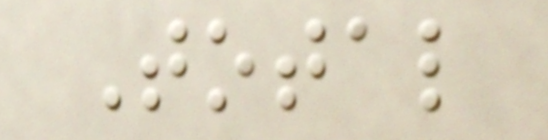Total
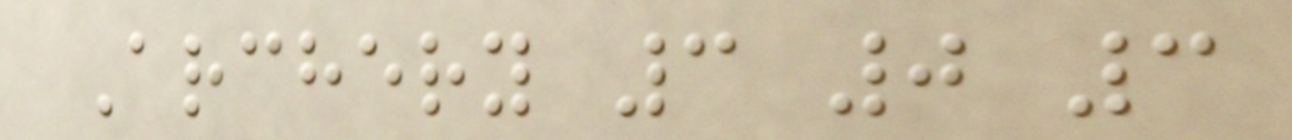Archery 3 0 3
